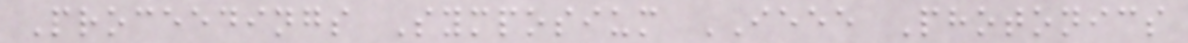Proceedings Symposium IEEE Photonics
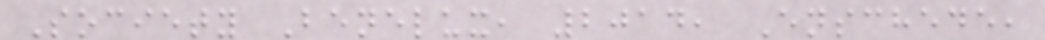Society Benelux, 2014, Enschede,
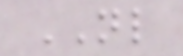NL
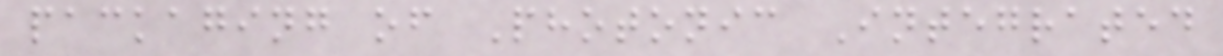packaging of Photonic Integrated
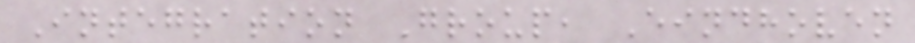Integration Group, Eindhoven
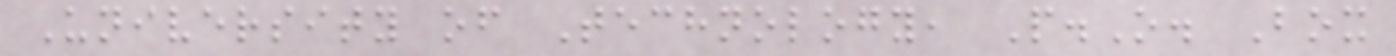University of Technology, P.O. Box
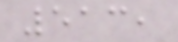513,
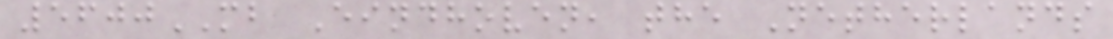5600MB Eindhoven, the Netherlands
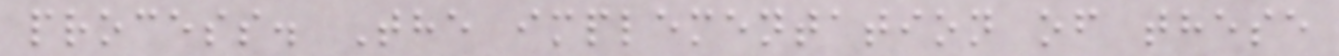process. The implementation of these
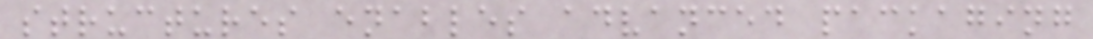structures enables advanced packaging
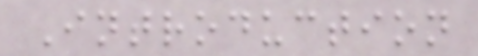Introduction
